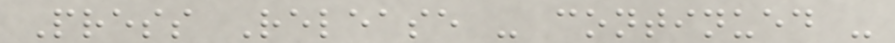Press Release - continued -
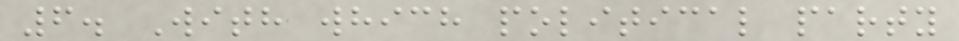6. With which political party
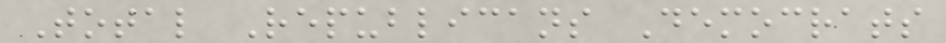Total Republicans Democrats
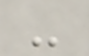-
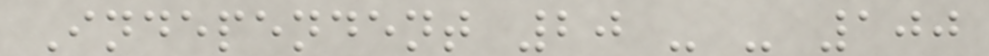Independent 20 - - 100
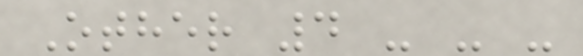Other 4 - - -
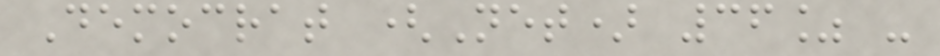Democrat (Net) 36% -
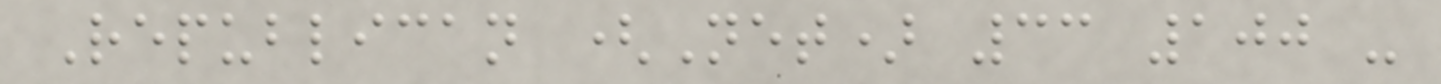Republican (Net) 33 100 -
